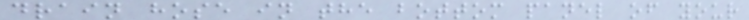drain hose in the bottom panel of your
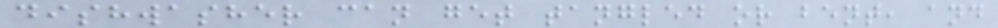dishwasher can get tangled or bent, and
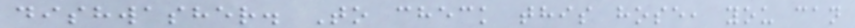dishwasher. To check this hose, you can
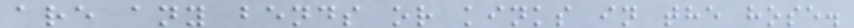are any bends or kinks in the hose.
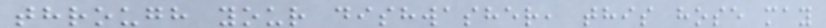through your dishwasher, this hose may
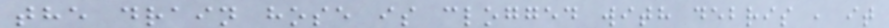the drain hose is clogged with debris , it
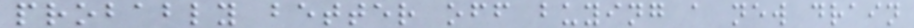probably better off buying a new drain
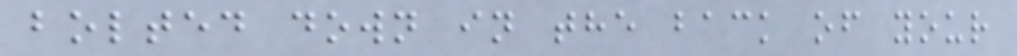bolted down in the back of your
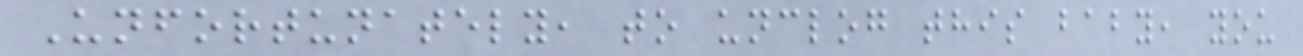Unfortunately, to unclog this baby, you
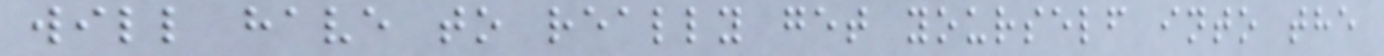will have to really get yourself into the
